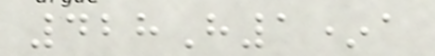428H1*a
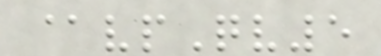@vpQv5
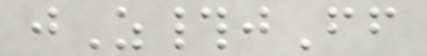jZ#jFf
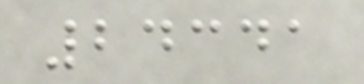24341
